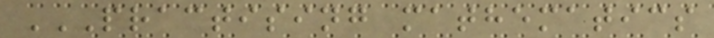PRACTISING MATHEMATICS
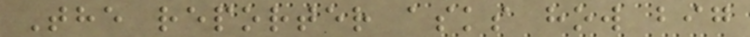The reporter asks how big
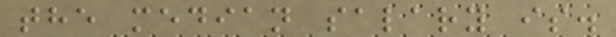the median salary is.
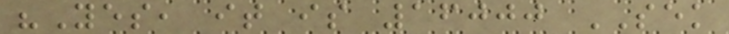"Yes, it is 16000 SEK
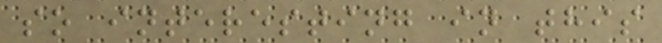so interesting in this
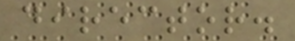director.
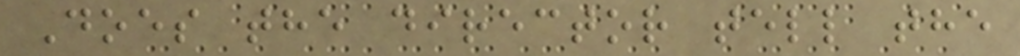Does the director tell the
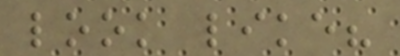look like?
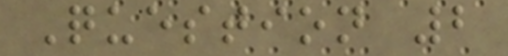Question 2
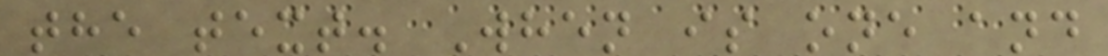the text. When is one and
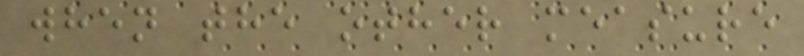when the other measure
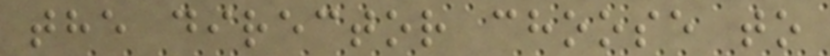the director choose to
